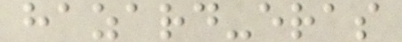hazard-eras
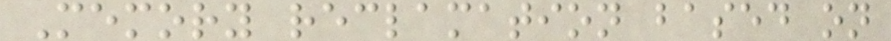Memory reclamation based on
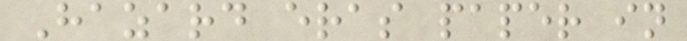Hazard eras paper in
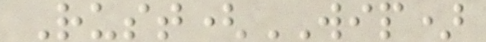Rust(WIP)
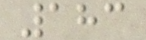183
